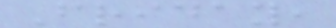Friday,
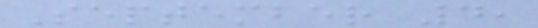September 4,
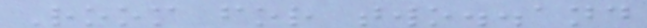Room for two..and
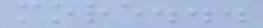more...
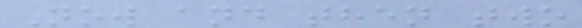Now and then two
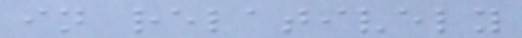in relatively
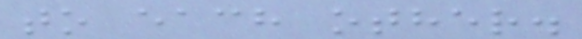to each other.
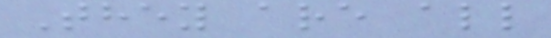They are all
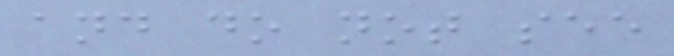and do not see
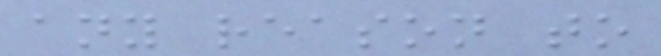any reason to
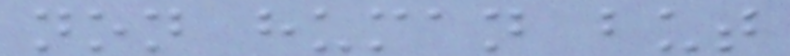non human but
